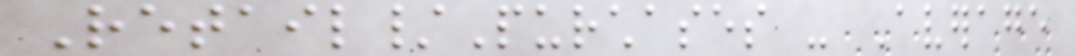Retail/Purchases - Average
